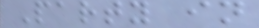Party in
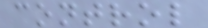control
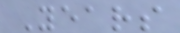Years
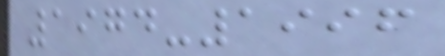1974-1996
